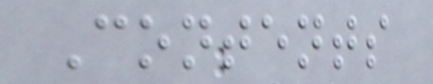Contents
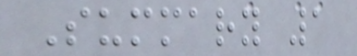Summary 1
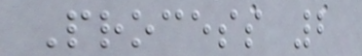Process 2
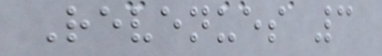Revenues 3
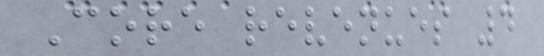Core revenues 4
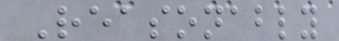Reasonably
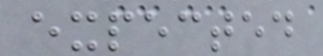expected
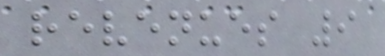revenues 9
